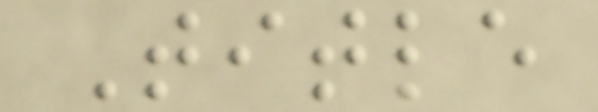Title
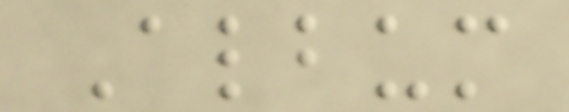Album
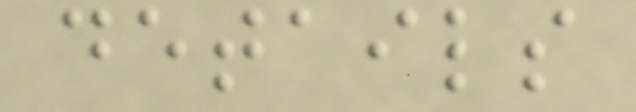details
